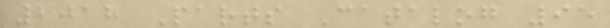2018 Parts Catalog 95
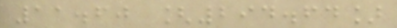11.60 [294.64]
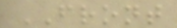FRONT
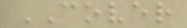COVER
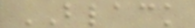BLACK
